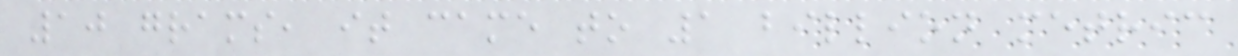10 grams, it came to 1 billion metric
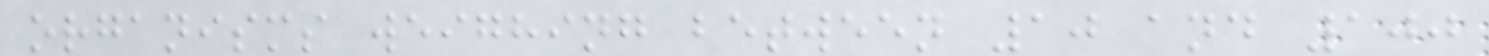organisms weighing between 10 and 100
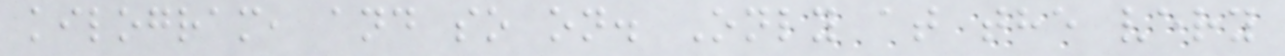kilogram, and so on. Only at the very
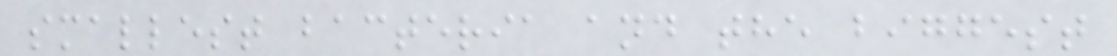smallest bacteria and the biggest
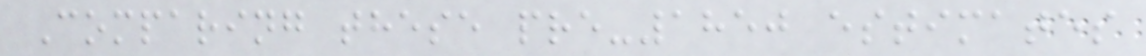Comparing these pre-1850 estimates
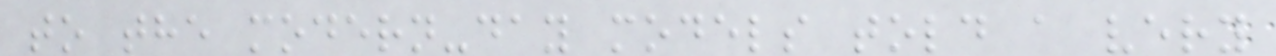to the modern-day models told a very
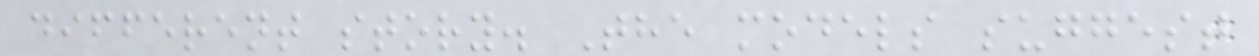different story. The models suggest
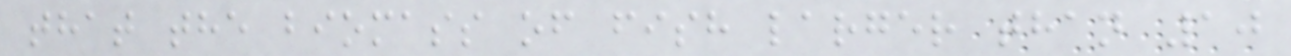that the biomass of fish larger than 10
